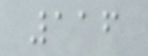116
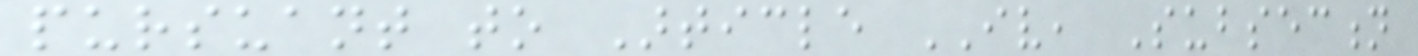pursuant to Article IV, Subsection
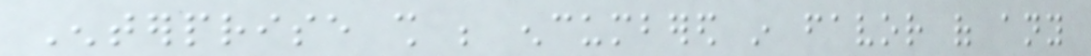Enterprise shall be encumbered in favor of any
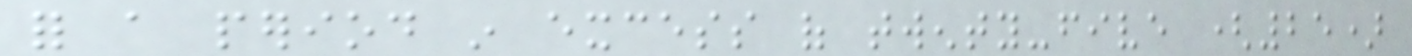for a period in excess of twenty-five (25)
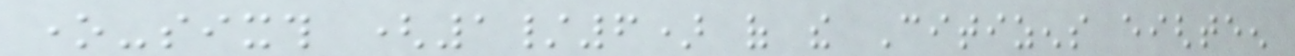one-sixth (1/6) of the Citizens eighteen
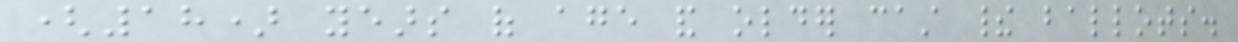(18) years of age and older cast their ballots.
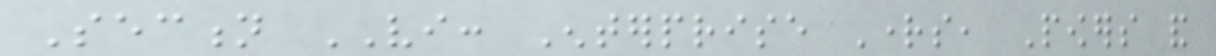Section VI: Enterprise Rights, Powers and
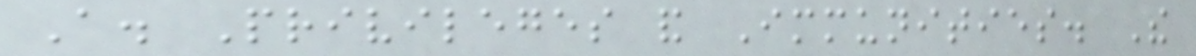A. Privileges and Immunities. The
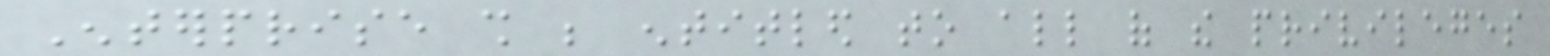Enterprise shall be entitled to all of the privileges
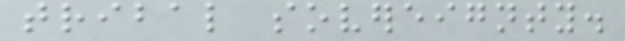tribal sovereignty.
